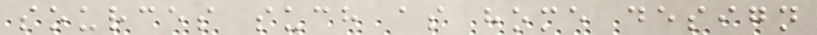sources such as home design
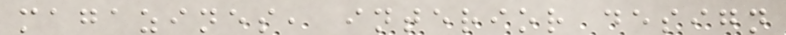magazines, interior design
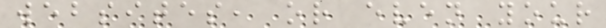websites, or even your
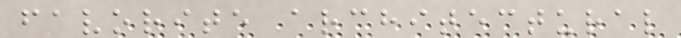favorite architectural
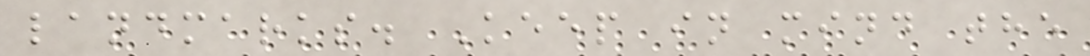landmarks. Keep in mind the
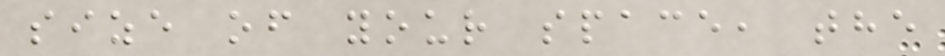size of your space, the
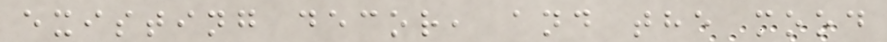existing decor, and the mood
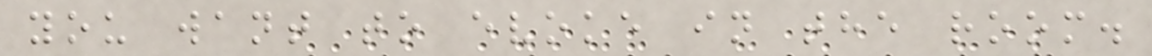you want to evoke in the room.
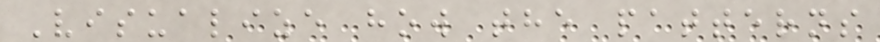Visualize how the patterns
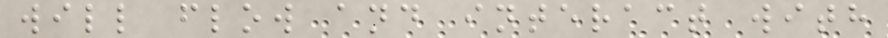will flow and interact with
